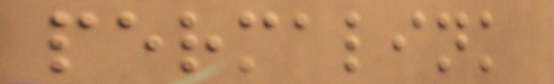permalink
